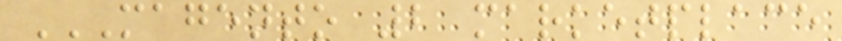MAGENTO 2 MARKETPLACE
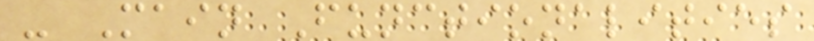- Main Functionalities
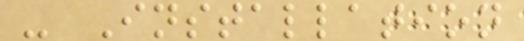- Installation
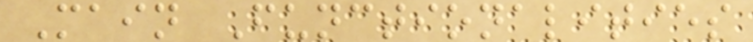Main Functionalities
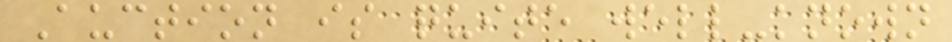Auction is quite well-known
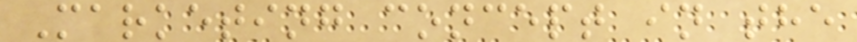Marketing concept in the
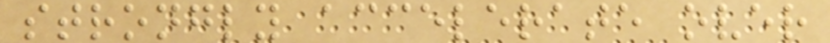strongly accelerate over
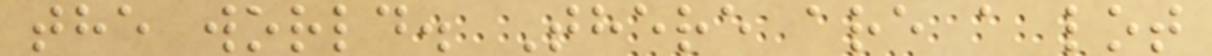the world. There are a lot
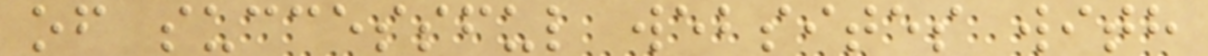of successful websites with
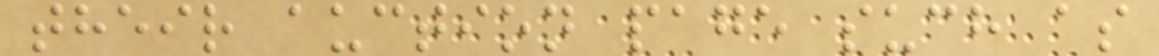their auction page such as
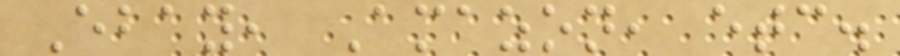Ebay, Amazon, etc.
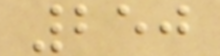250
